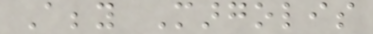Abby Margolis
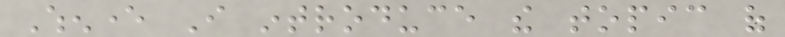Whenever I introduce the topic of
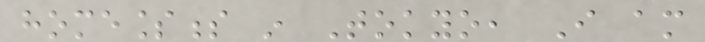homelessness in Tokyo, I am
